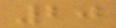20
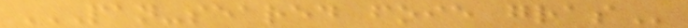PAN-SEARED FOIE GRAS
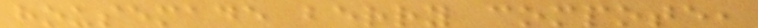housemade berry compote,
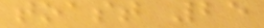toast 25
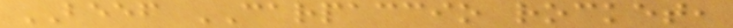BEEF CARPACCIO rocket,
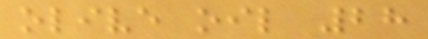olive oil 28
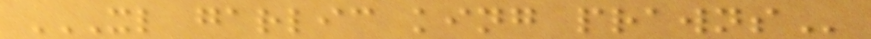XL GARLIC KING PRAWNS
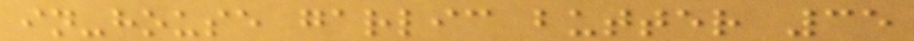in-house garlic butter 35
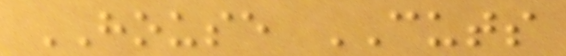HOUSE CUTS
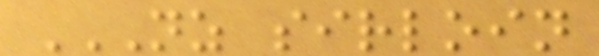NZ SIRLOIN
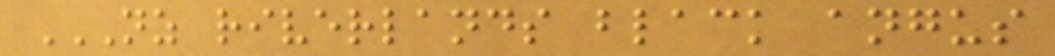NZ RIVERLANDS BLACK ANGUS
